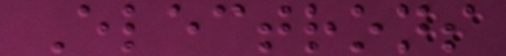Electrons
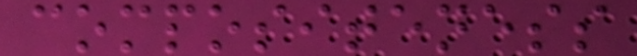compositeness
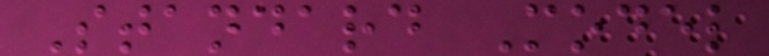Standard Model
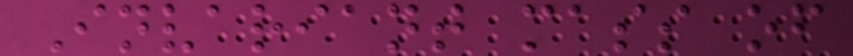Invariant mass of
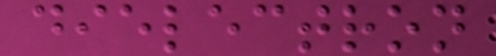dielectron
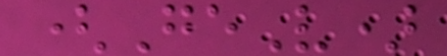(GeV)
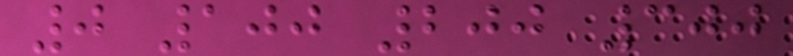0 100 200 300
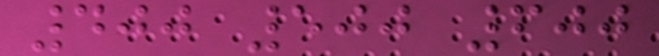400 500 600
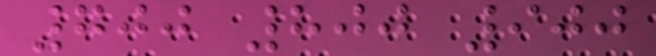700 800 900
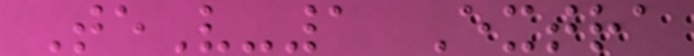TeV-1 Extra
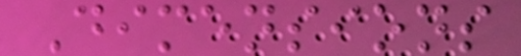Dimensions
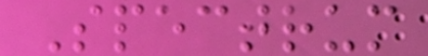Spectrum
